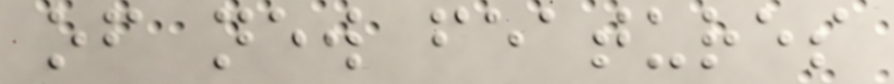of new features
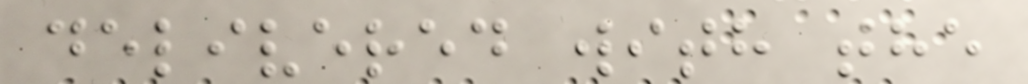delivered with the
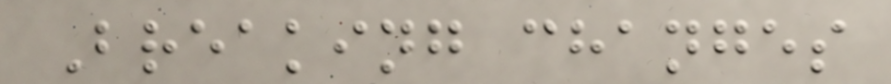Breaking changes
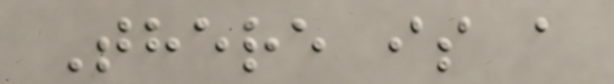There is a
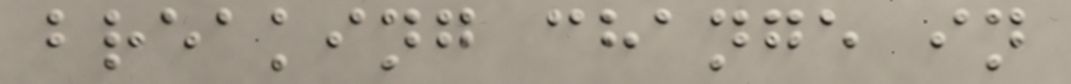breaking change in
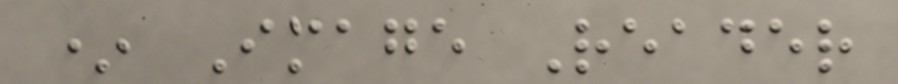* Image Reader
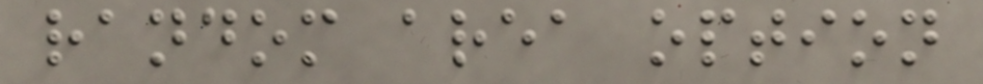random area option
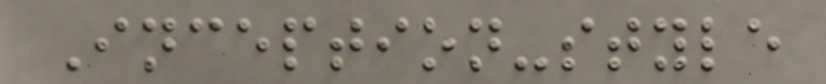Inception-style
